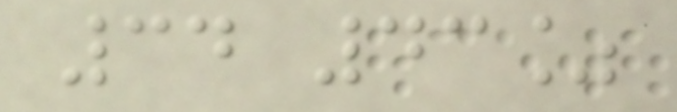34 43%
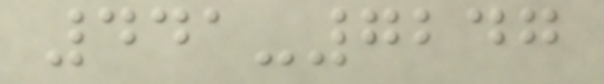441-7247
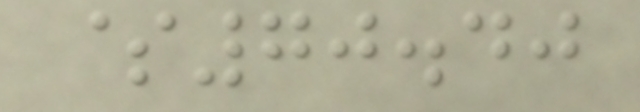$70.40
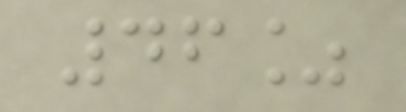46%
